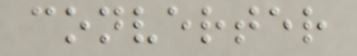converter
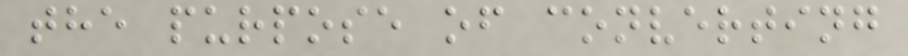the purpose of converting
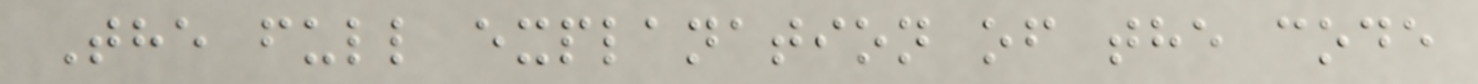The full explanation of the code
